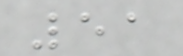51
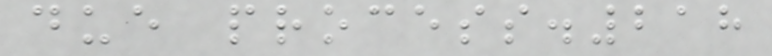due process.218
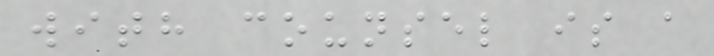with counsel is a
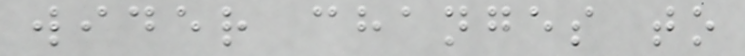wider changes to
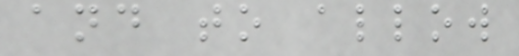and to allow
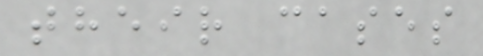their cases
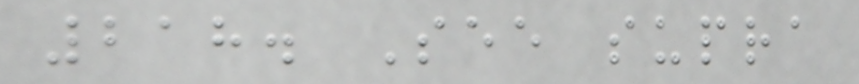218. See supra
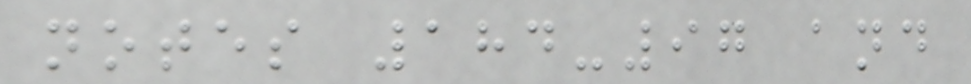notes 184-97 and
